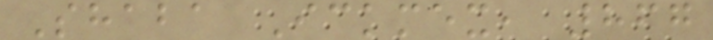Shaba Ickmex, 867
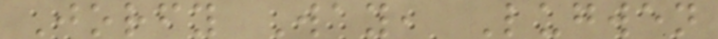Jorfy Way, Lugwen
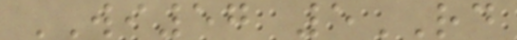WI57 5RD
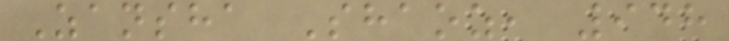Zansha Shaoz, 948
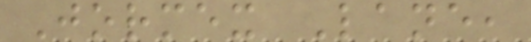Jormex Lane,
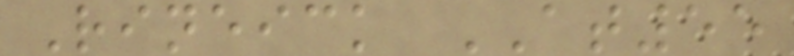Rineick AT55
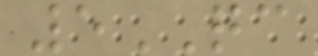5QC
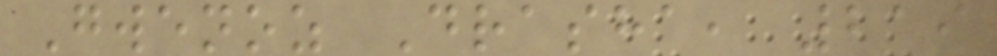Gwenoz Drasha, 219
